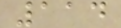114
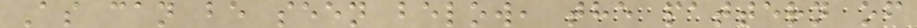As can be seen below, the pattern of
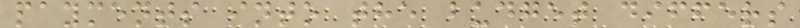payments into the budget differs
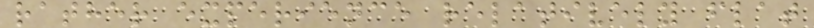rather experience relatively flat
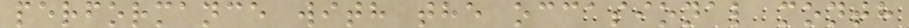performance with the occasional month
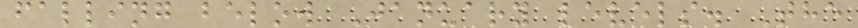falling below January levels. The
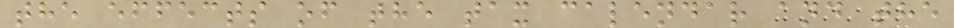the effects of the tax calendar and the
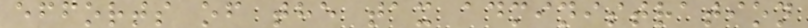efforts of the tax administration
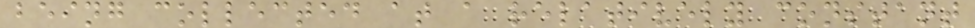being collected at a relatively constant
